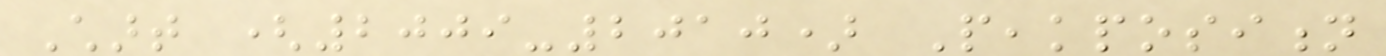Chart (2009-2010) Peakposition
